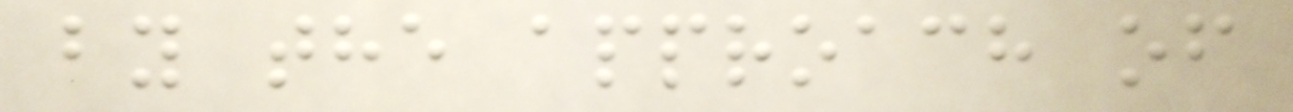by the approach of
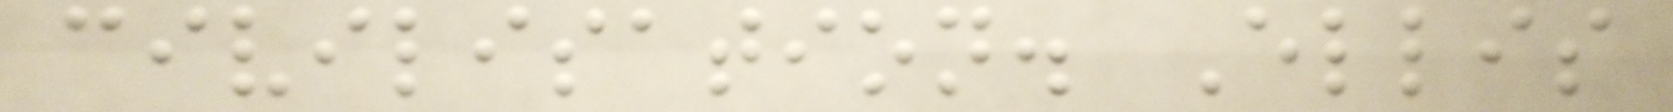civilisation. Ellis
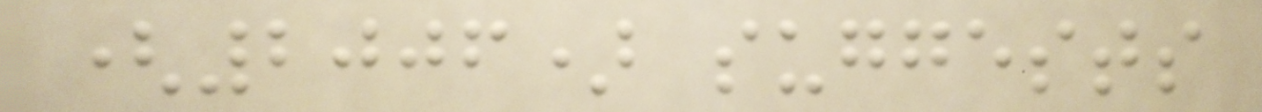(2006) suggests
